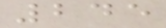245
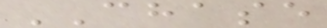CHASE
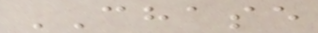CHASE
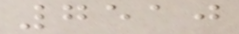7510
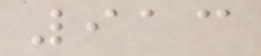913
